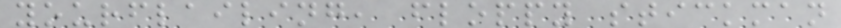yourflailing, floppy stickman
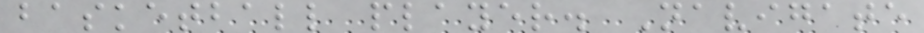basketball player. Navigate
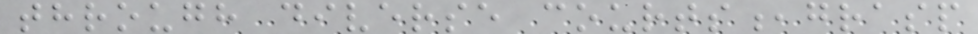through diverse courts,grasp
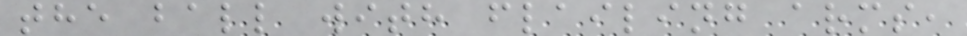the ball with flailing arms,
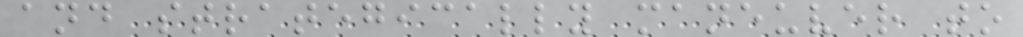and strategically maneuver to
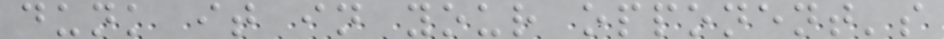dunk it in your opponent's
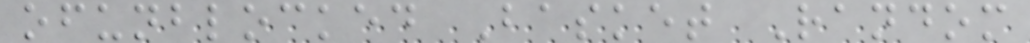ofunblocked Basket Random
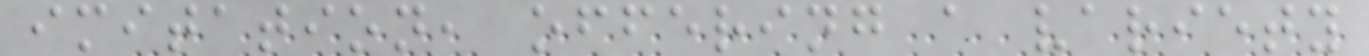imitation, offering a variety
